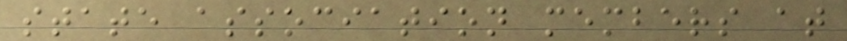state association members at
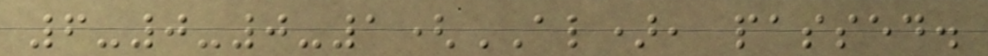6-0-0-1(AL), passed.
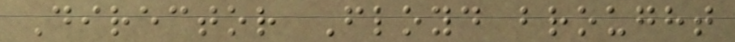Director Floyd brought
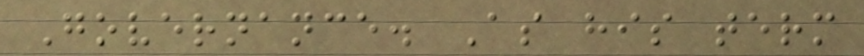Governance. As his term
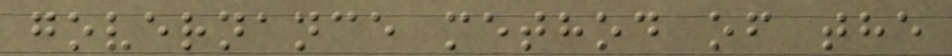governance method of the
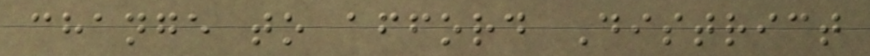change to afford District
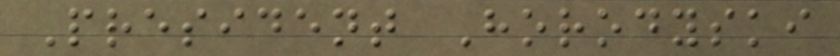President Horodyski
